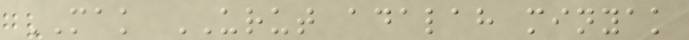MAK URUT adalah minyak
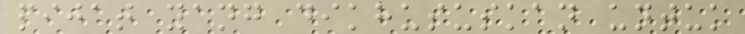pijat yang dikhususkan untuk
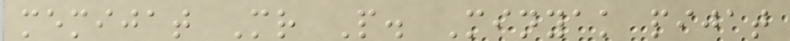memijat Mr P. Minyak pijat
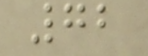72
